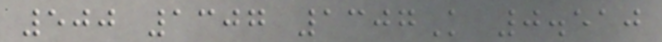500 1307 1307K 0.510
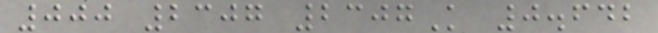000 2307 2307K 0.642
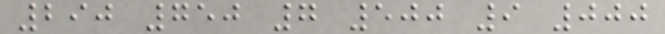290 750 7 500 9 000
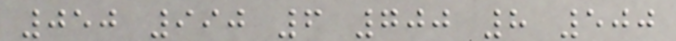050 990 6 700 8 500
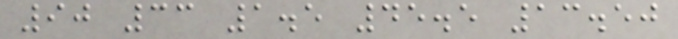90 33 1.5 45.5 13.50
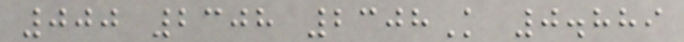000 2308 2308K 0.889
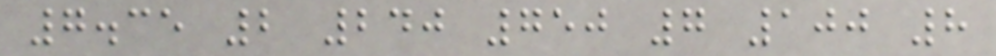7.35 2 240 750 7 100 8
